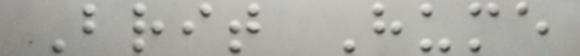Brit Hume
